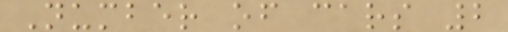Number of cars 2
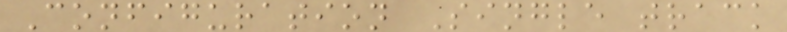Configuration Single track
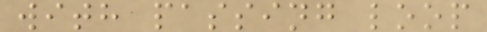with passing loop
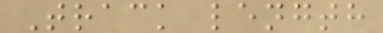Track length
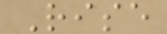Rise
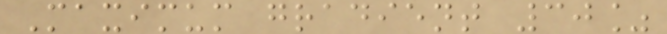Maximum gradient 30%
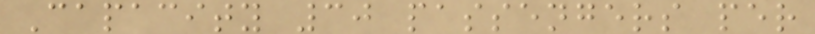Capacity 30 passengers per
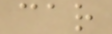car
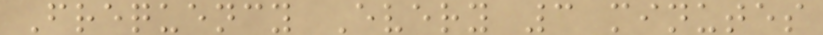Frequency Every 3 minutes
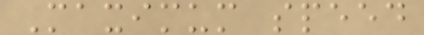Maximum speed
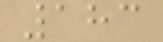183
